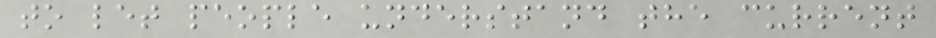to let people understand the current
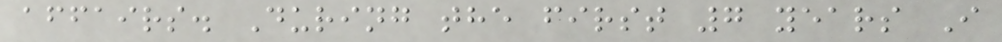affairs. During the first 7 years I
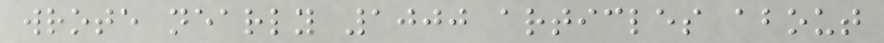wrote nearly 1000 articles about
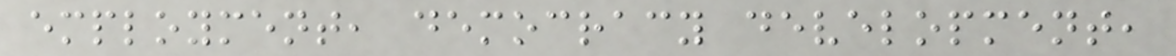employment, democracy development,
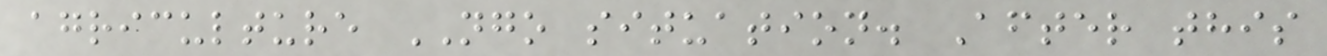agriculture NGO situation. After this
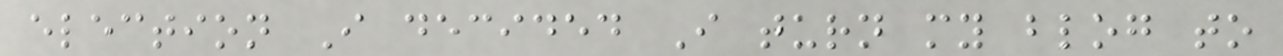election I decided I turn my blog to
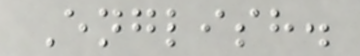English.
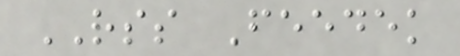RSS Feedek
